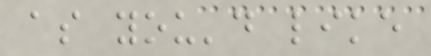as you'd like
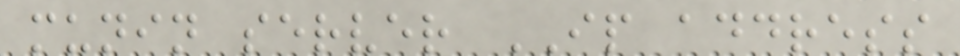munin server IP address
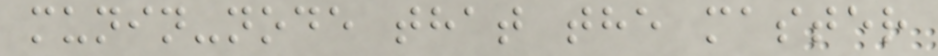munin-node that the master
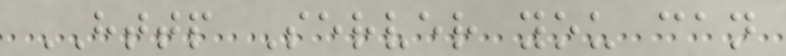HTTP Server you can
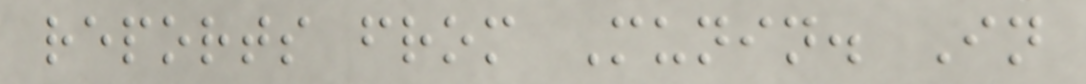reports from Munin. In
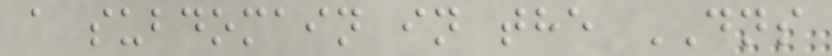a subdomain in the DNS
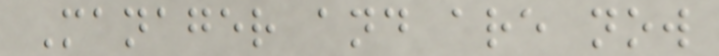Manager and are now
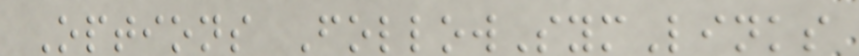Options FollowSymLinks
